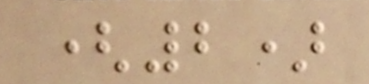(2)
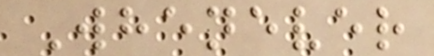Whenever
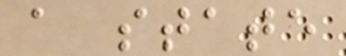a state
